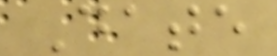Date
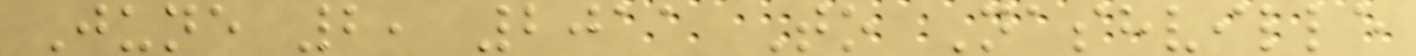June 2, 2011 To Nashville
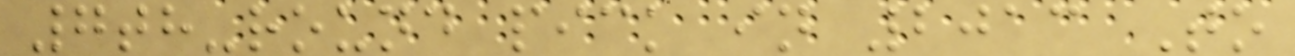7th-round pick in 2013 To
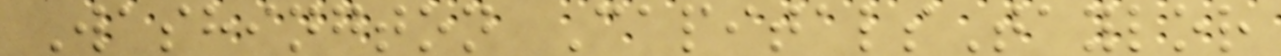Washington CapitalsTaylor
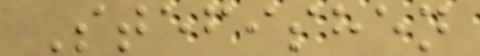Stefishen
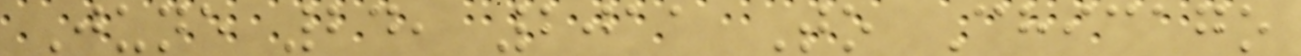June 24, 2011 To Chicago
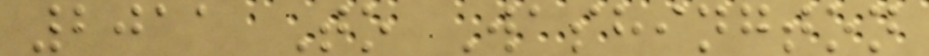2011 To Washington
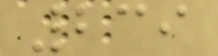239
